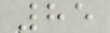85
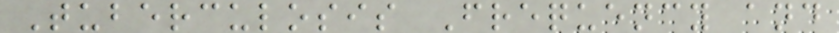Tuberculosis Frequency and
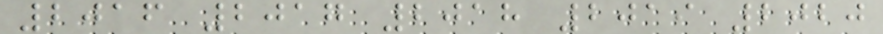2016 2017 2018 2019 2020
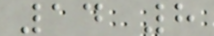14 8
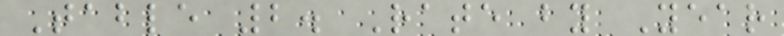Table 2. Rate by Year
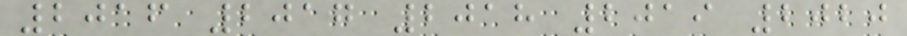2016 2017 2018 2019 2020
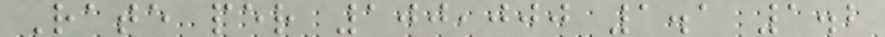Rate per 100,000 1.1 1.2
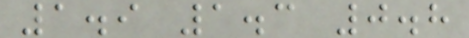1.9 1.3 0.8
